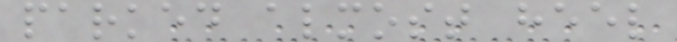parked almost heel
